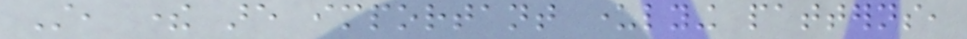Still, there are important underlying patterns,
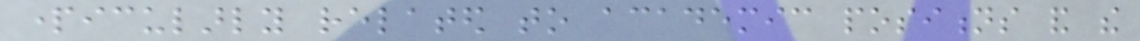particularly related to academic positions and the
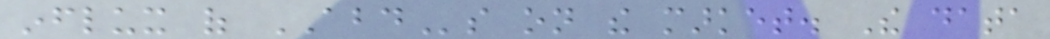influx of ABDs on the market. The data
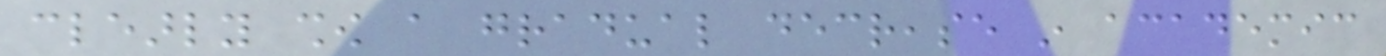clearly show a gradual decrease in academic
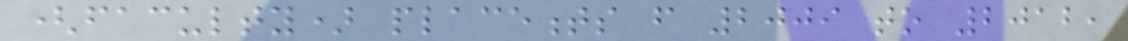(faculty) placements from 2009 to 2012,
